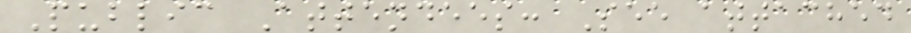Public Attendees: See attached
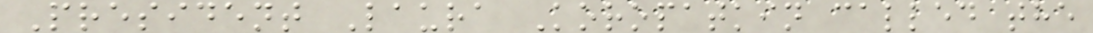President Laura Koropatkin called the
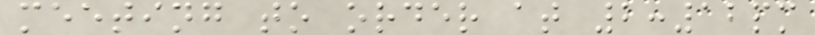meeting to order at 2:12pm
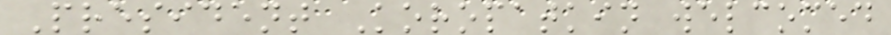President Koropatkin welcomed
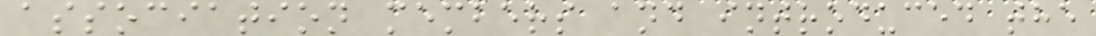association members and introduced the
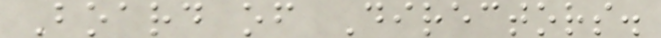Board of Directors.
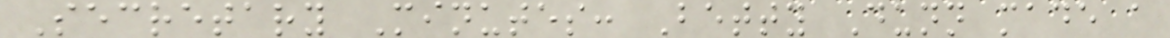Secretary Minutes: Betty Dunn made a
